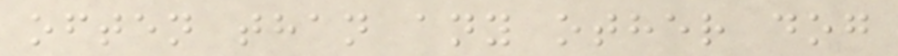often than any other dog
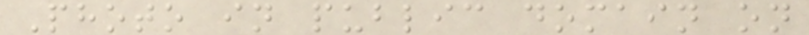Photo in public domain on
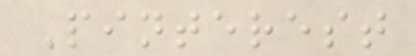Pinterest
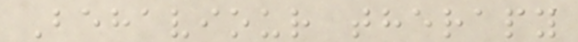Behaviour therapy
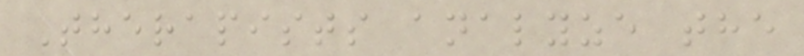Therapists analyze the
